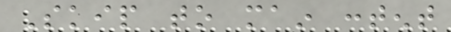Skip to main content
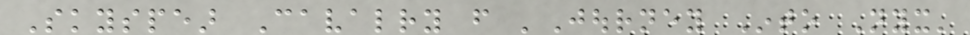Skyspear Cavalry from 'Journey Into Nyx'
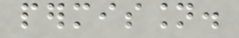permission.
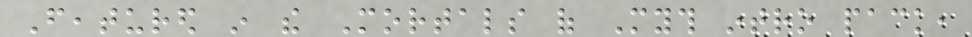Featured in the Mortals of Myth intro pack,
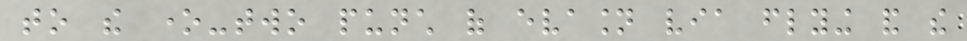to the one-two punch of evasion via flying and the
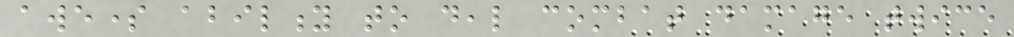awesome ability to deal combat damage twice
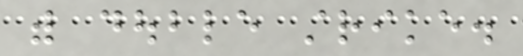with double strike.
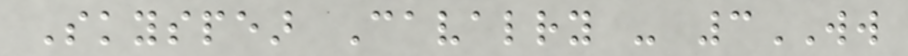Skyspear Cavalry - 3WW
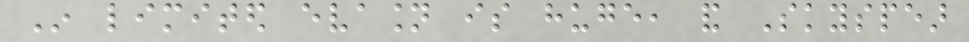In limited evasion is huge, and Skyspear
